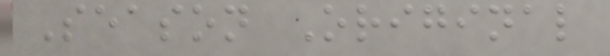Season Original
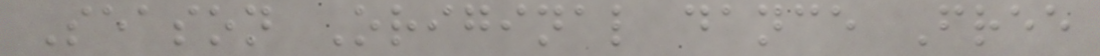Season Original dance Free
